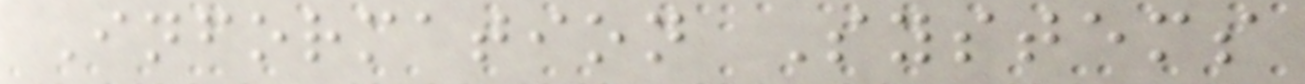Information Systems
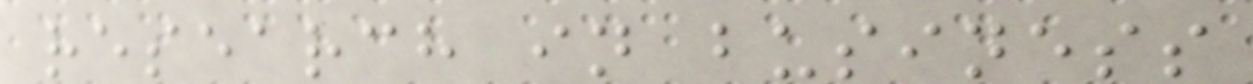research in business
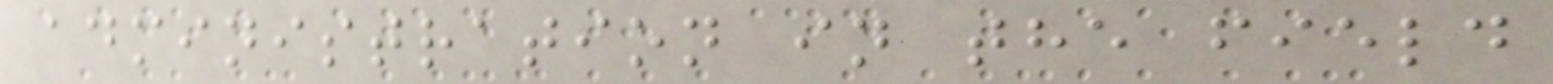administration in the field
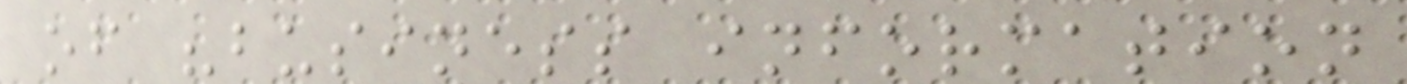of "business information
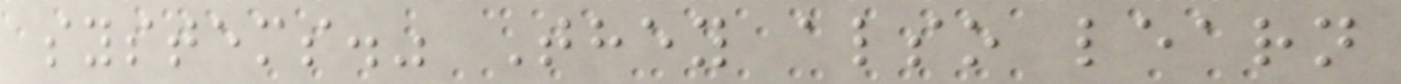systems." They also learn
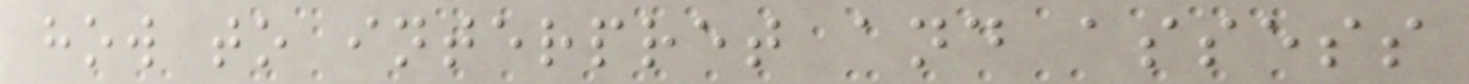how to interpret and assess
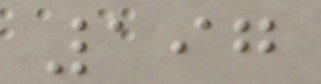197
